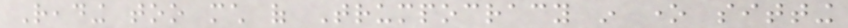Reading too much of Trumpocracy in one sitting
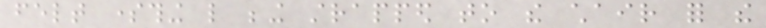felt something like being strapped to the chair for the
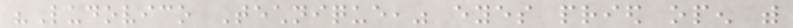"Ludovico Technique," eyes pried open with
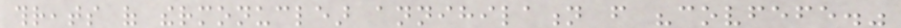threats of thermonuclear annihilation from "covfefe."
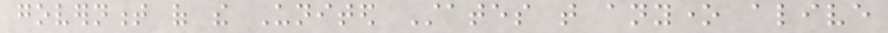government of the United States that anyone alive
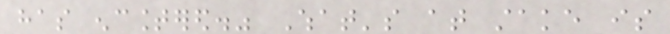has encountered." What's at stake is
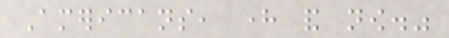Americans, here and now."
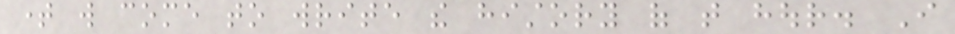time will come to write the history of that hour. I
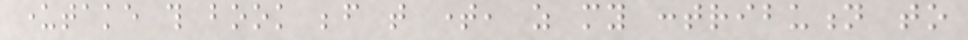undertake this book before that time, as my contribution to
